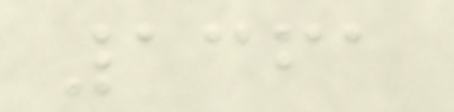1361
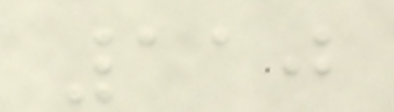110
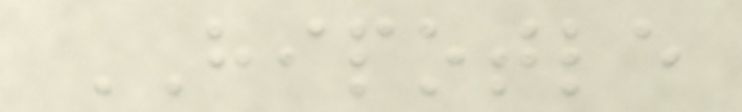HIPOTLE
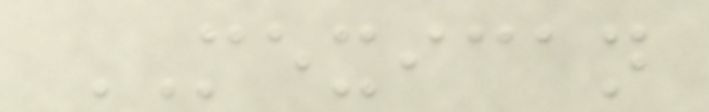MEXICAN
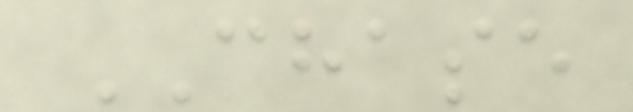CHASE
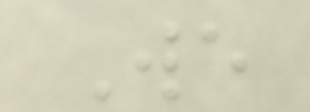We
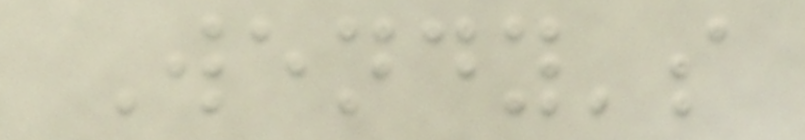Wendy's
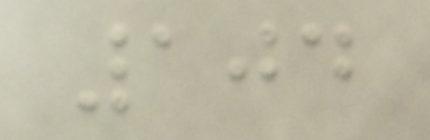104
